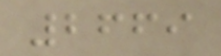2669
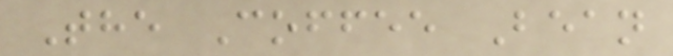The Coffee Bean
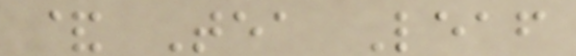& Tea Leaf
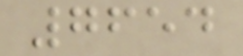7654
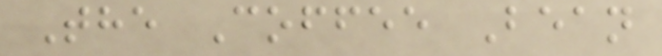The Coffee Bean
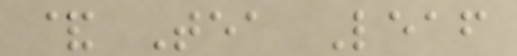& Tea Leaf
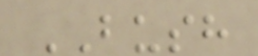BUSH
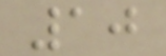10
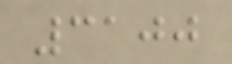3100
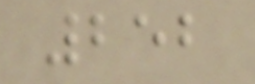252
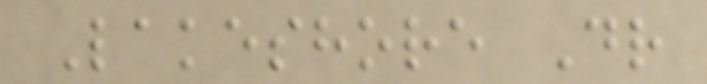Lakeshore Dr
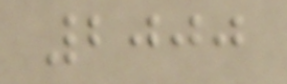2000
